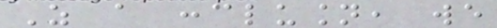As a conclusion, we
